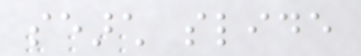search slide
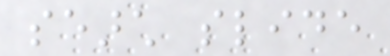search slide
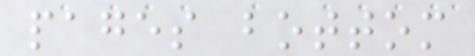pages bottom
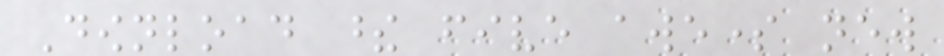Download these five awesome new
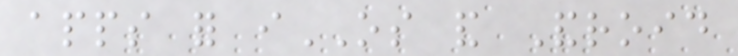apps for iOS and Android
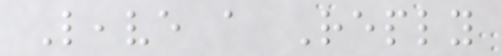Leave a Reply
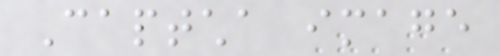Captcha image
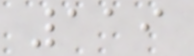119
